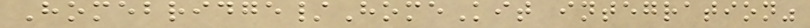Homebridge/HomeKit integration"
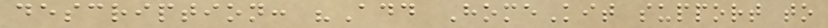description: "Add HomeKit support to
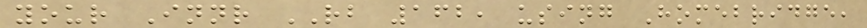your Innr RB 162, using Homebridge,
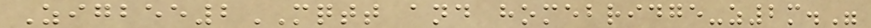Zigbee2MQTT and homebridge-z2m."
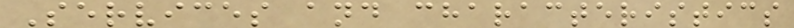Services and characteristics
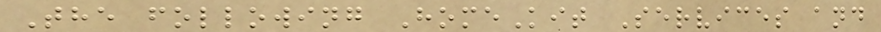The following HomeKit Services and
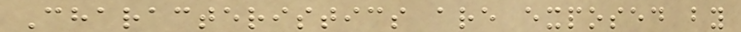Characteristics are exposed by
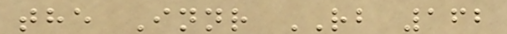the Innr RB 162
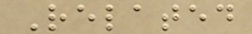Related
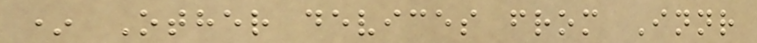* Other devices from Innr
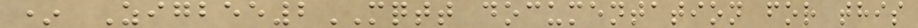* Zigbee2MQTT documentation for this
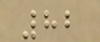82
